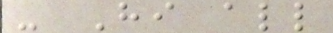- Hi all
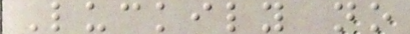Luckily no
